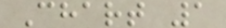Chart 1
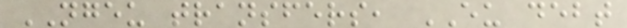NGEU transfers, EU debt
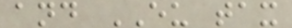and EU tax
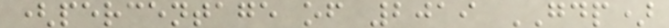(percentage of 2019 GDP)
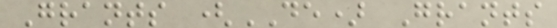Grants (DE) Grants
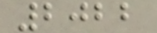2022
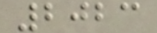2023
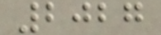2027
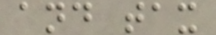and tax
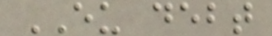EU debt
